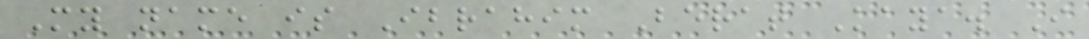My name is Ibrahim Berat Kaya. I
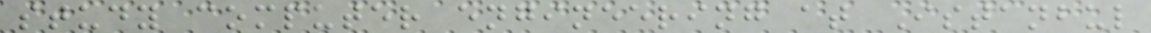study computer engineering at Istanbul
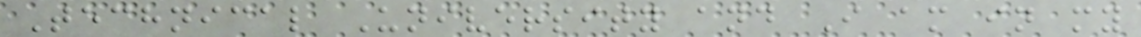Technical University and I am in my
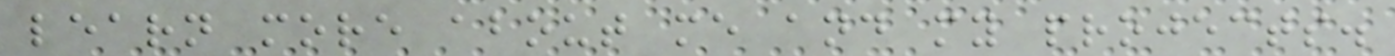learn more about me and my projects.
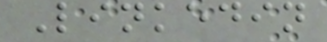Linkedin
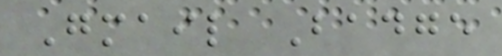Gmail Badge
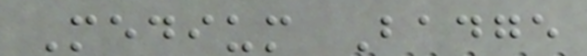Medium Badge
